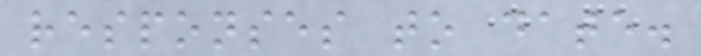responses to date.
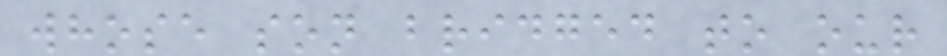whose son bridged to our
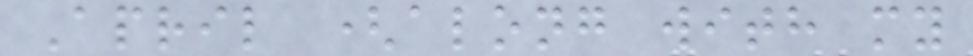April (along with my
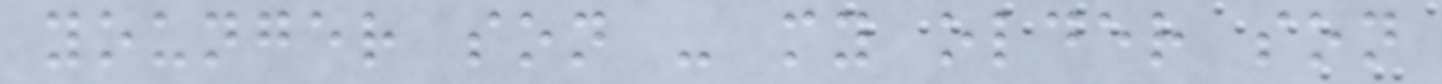younger son - my older son
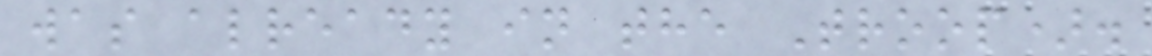was already in the Troop).
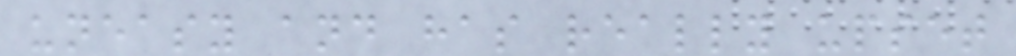uneasy and has really upset
